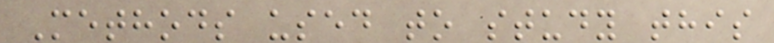Methods used to study this
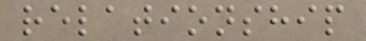relationship
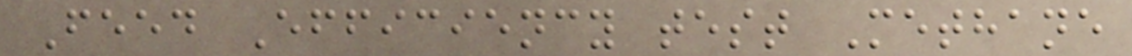Feed Efficiency test Methane
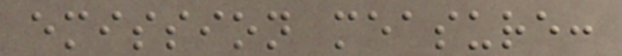emission measure:
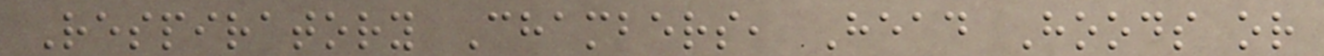Respiratory Chambers, Head Hoods or
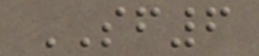SF6
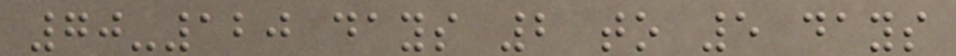70-120 days 2 to 5 days
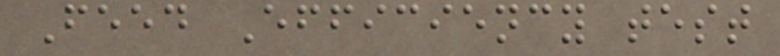Feed Efficiency test
